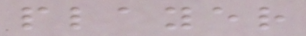player
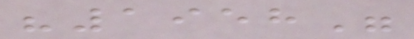"1958"
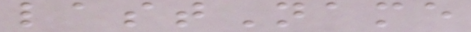lastName
